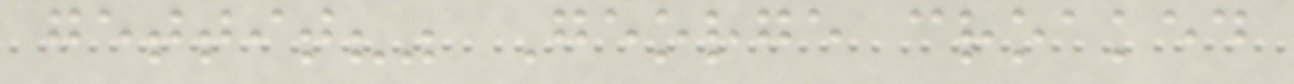gettit?" George croaked
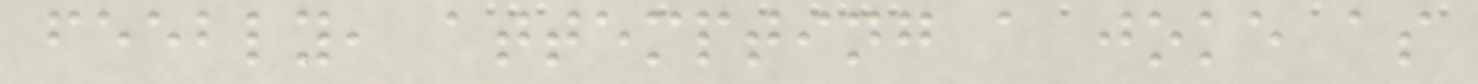feebly, attempting a joke as
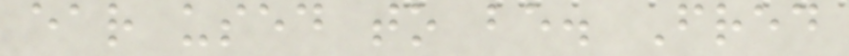ear used to be. Fred
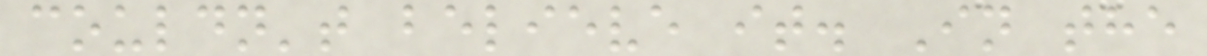couldn't believe it. In the
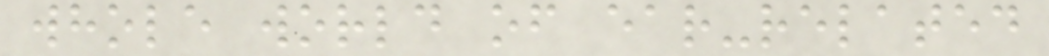whole world of ear-related
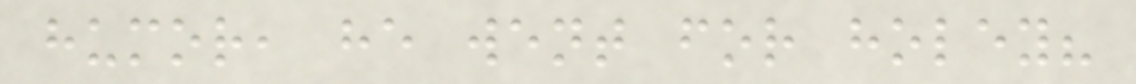humor, he went for holey?
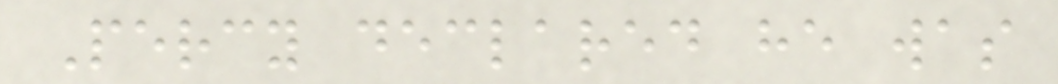Percy declared he was
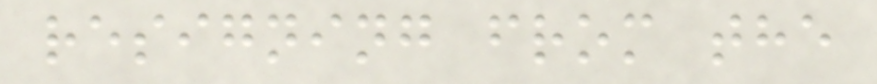resigning from the
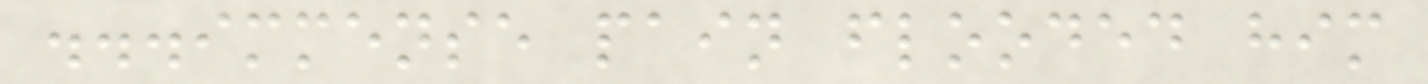...immense pain flooded him
